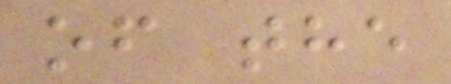of the
